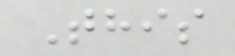This
